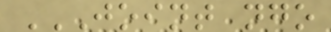JOINT NGO
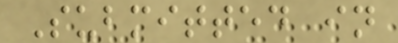Submitted in
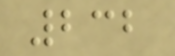232
